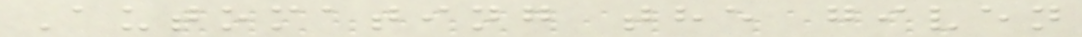Automating the given
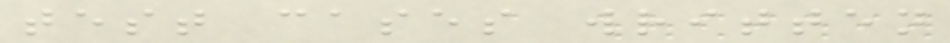test cases written
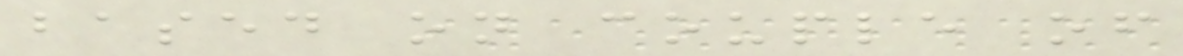based on couple of
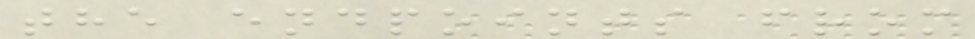the endpoints from
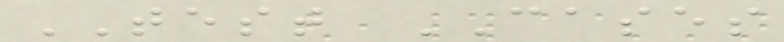TEST CASES
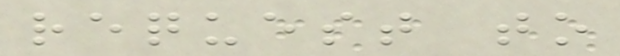request to
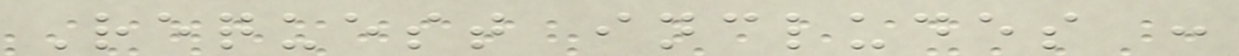Request includes :
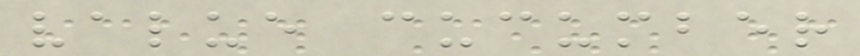value cucumber
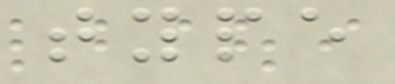type
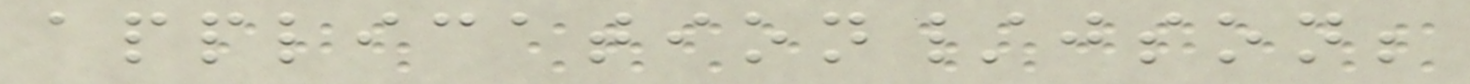application/json;
